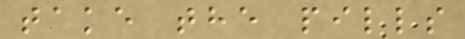take the pills
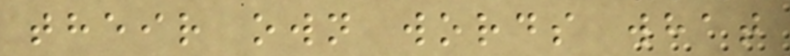their own words what
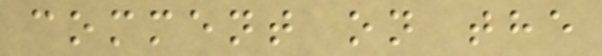comment on the
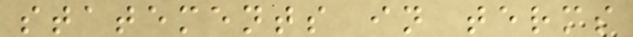statements in terms
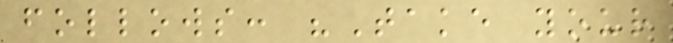follows: "Take your
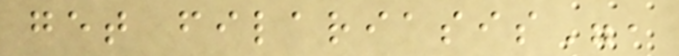get filariasis",
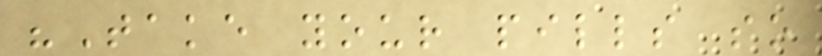"Take your pills so
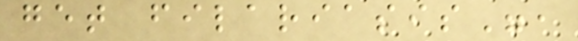get filariasis",
